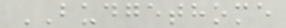BUDGETHOME
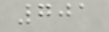701
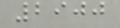2900
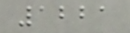1221
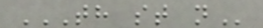TH ST N
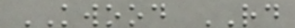KWOOD RD
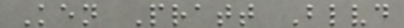Ken Pratt Blvd
